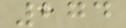274
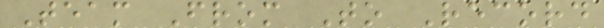Team From To Record
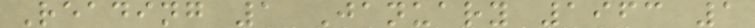Reading 1 January 1963 1
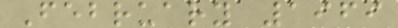February 1969
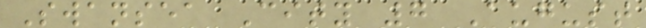Swansea City 7 August
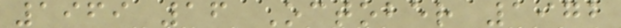1969 16 October 1972
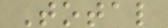Total
